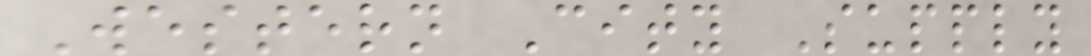Western City Supply
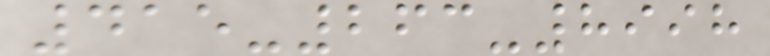415-263-8998
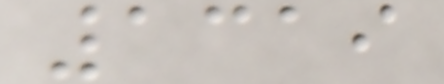1319
